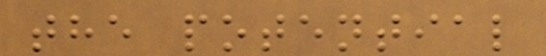the potential
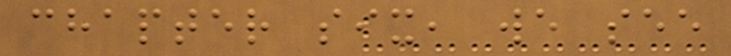chapter six, we see
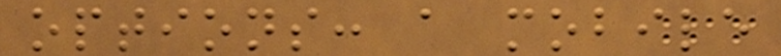options: a mobile
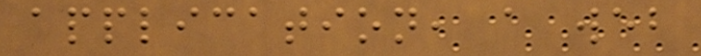application, a web
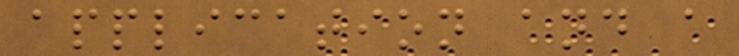application and a
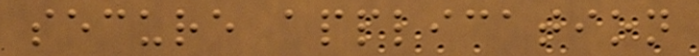secure application
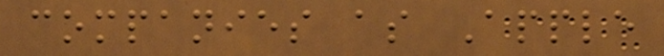companies as Apple
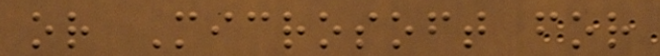or Microsoft for
